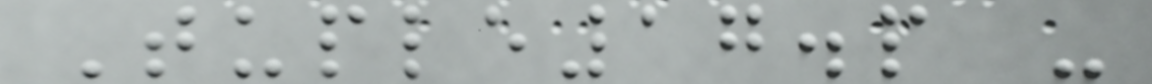Tuple17.p -
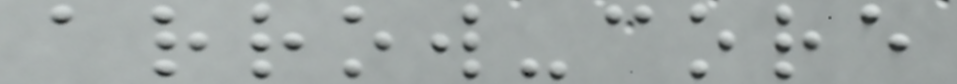arrow-core
